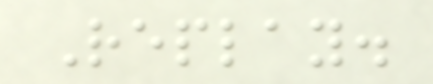Replay.
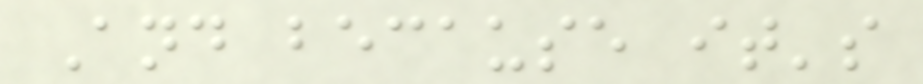And because it's
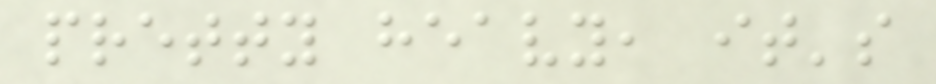pretty heavy, it's
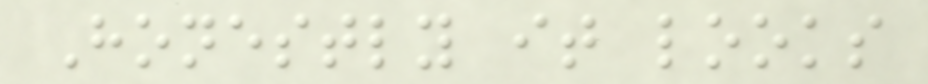Honestly it looks
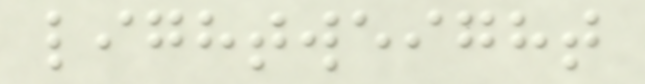lightweight
